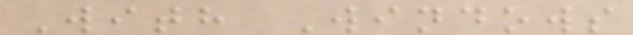With Windows
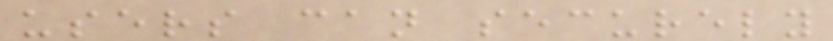users can securely
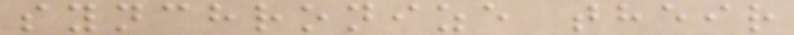synchronize their
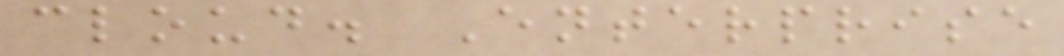cloud. Enterprise
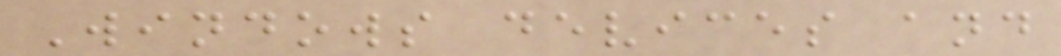Windows devices and
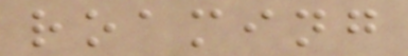roaming
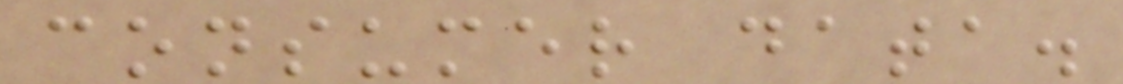consumer data.
